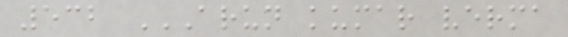532 ARUN KUMAR VERMA
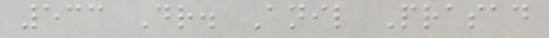533 Dr. Anil Prasad
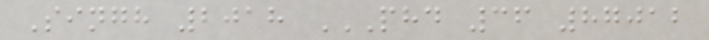Singh 2018 PHD 36 87012
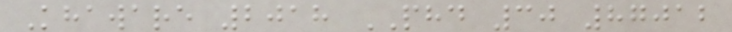Khaware 2018 PHD 30 87012
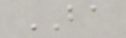BA
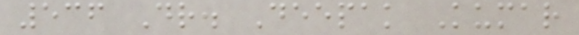536 Dr. Deepak Kumar
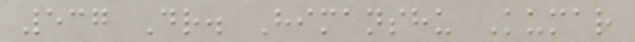537 Dr. Himanshu Kumar
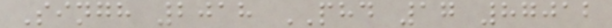Singh 2018 PHD 17 87012
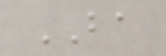BA
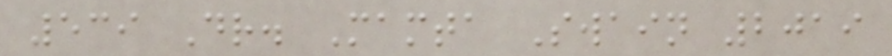539 Dr. Mamta Swain 2019
